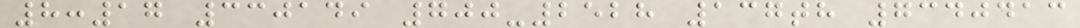8:17 330149 700-2528 137th 7340413
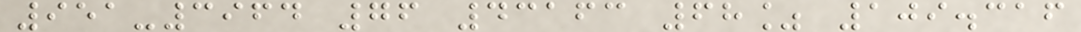951-3964 76 43163 68% 109.316
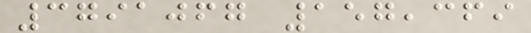3791067 157,369
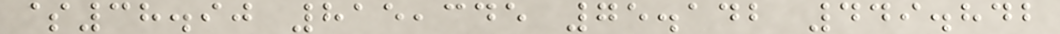$38.90 815,345 75.142 449.842
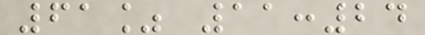61% 11:24
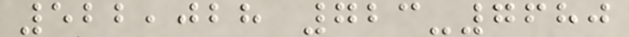522,028 723-7680
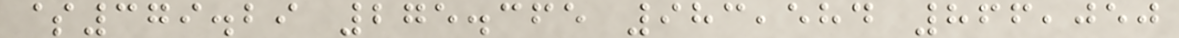$379.29 275.365 983,584 866,050
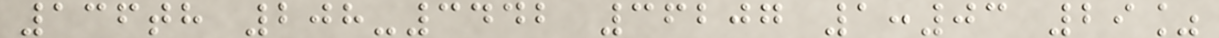136th 208-3442 36207 1:03 29%
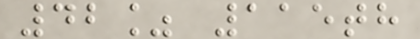42% 115th
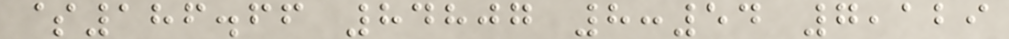$186.66 84807 8:54 7,129
